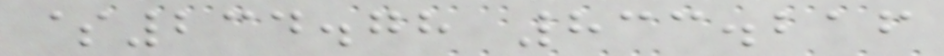$234.78 833.216
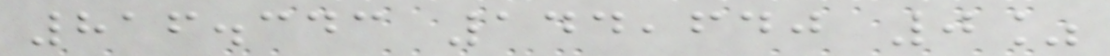816.343 144,640 0%
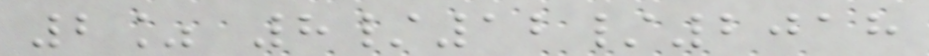2% 8/12/2018
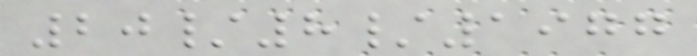20/8/1977
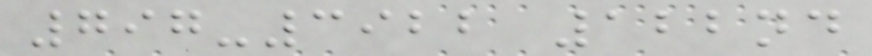797-3922 122nd
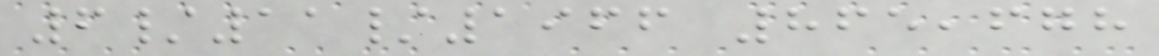6/11/1966 865,678
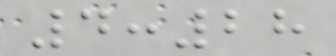4:28
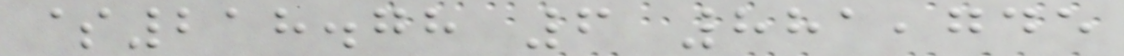$218.78 6 881,745
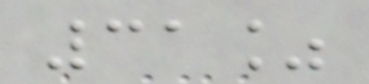31%
